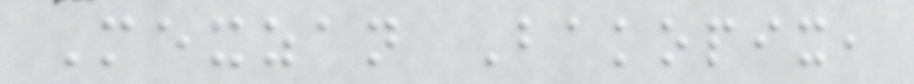Mexzan Bakopix,
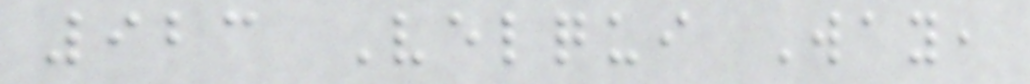923 Velqui Way,
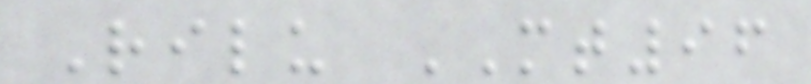Rilu MT96
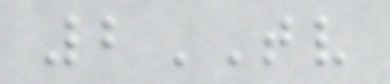2TV
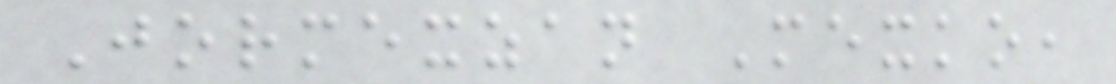Jormexzan Mexko,
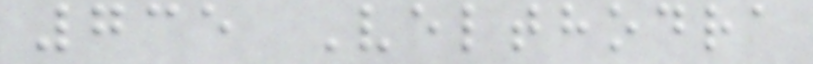735 Velthodra
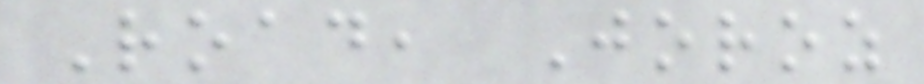Road, Joroz
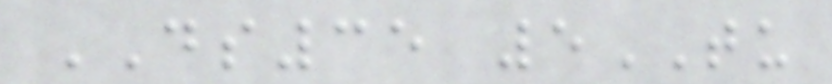DS35 5TU
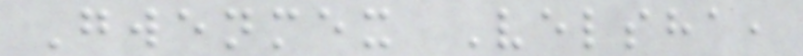Gwenmex Velsha,
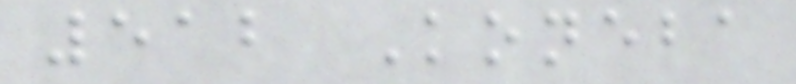512 Koneba
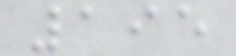195
